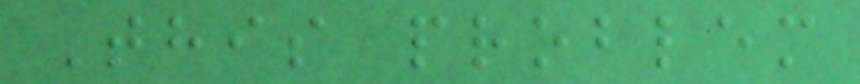This problem
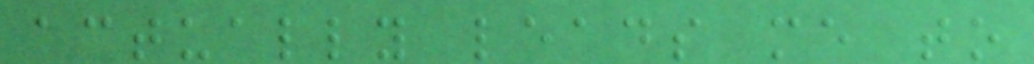actually leads me to
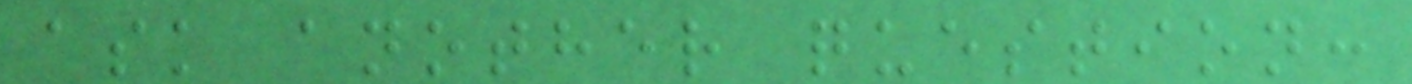ask another question:
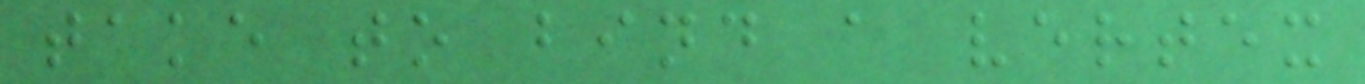take to bind a vertex
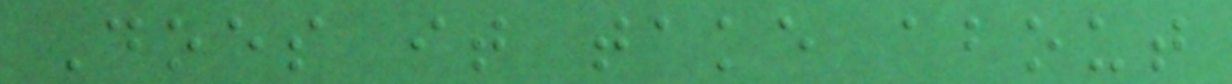Does it take about
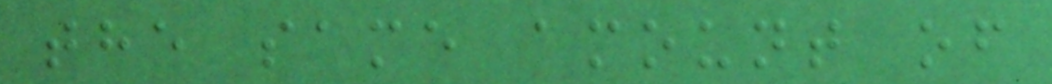the same amount of
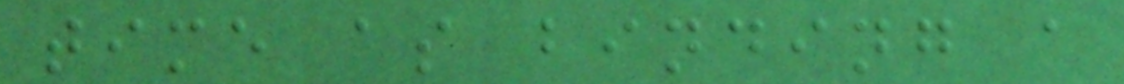time as binding a
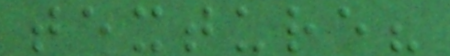texture?
